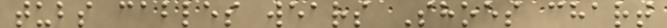tubs cables wears Shoes chart
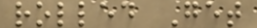rolled Get
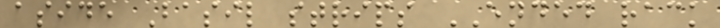aside Basil strips ENDED rack
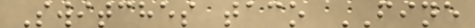Switches taco FINE
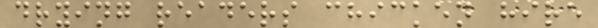drying readers chicken hire
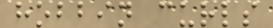hobbin curls
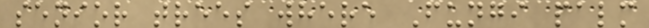senior trees where Fungi palm
